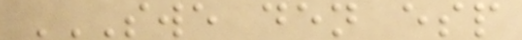SWE DEN ESP
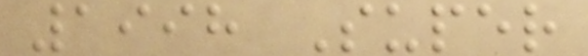1998 Super
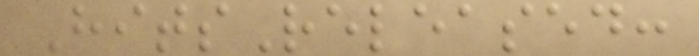HitsReleased:
